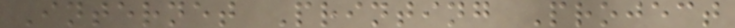Internet Printing Project
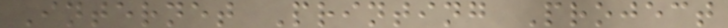Internet Printing Project
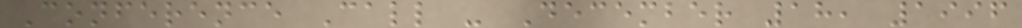Conference Call - December 18, 1996
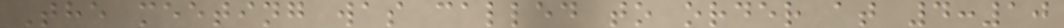The meeting was called to order at 4:10
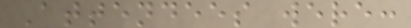Attendees were:
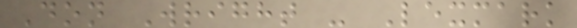Don Wright - Lexmark
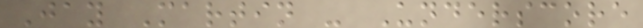Jay Martin - Underscore
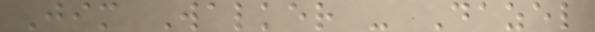Jim Walker - Dazel
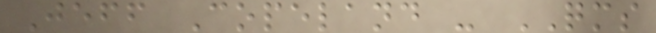Jeff Copeland - QMS
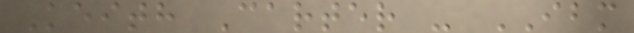Keith Carter - IBM
